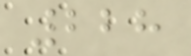228
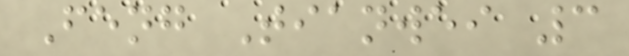Feng Tianwei 3
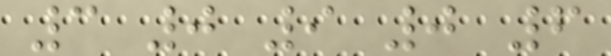3 0 9 0 6
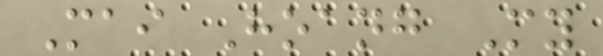Mai Hoang My
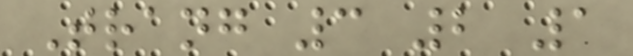Trang 3 2 1
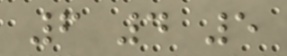6 4 5
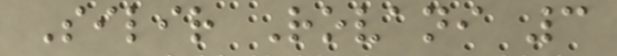Silir Rovani 3
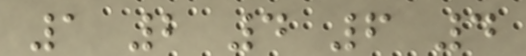1 2 4 6 4
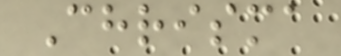Chrisma
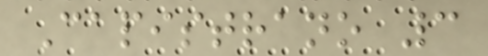Capistrano 3
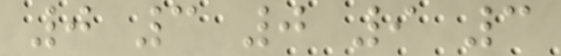0 3 0 9 3
